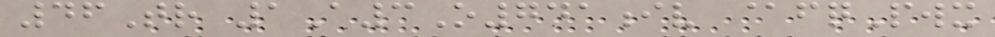46Tr 1A3O741iv @fqPwx
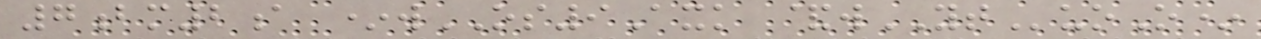7bm2a *wOS9Axk &wYTuoO*
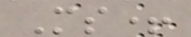Ms+
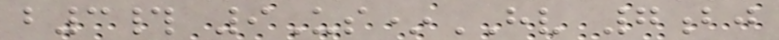b3# 9Us*HV 7bj
